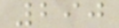290
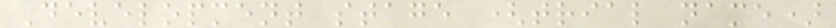Development stage (trial name)
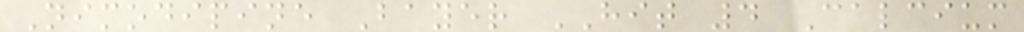Nimodipine Bayer HIT 4 Calcium
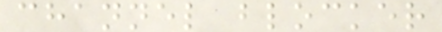channel blocker
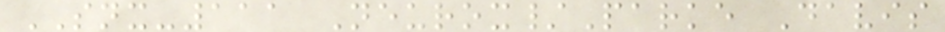SNX-111 Neurox/Parke Davis
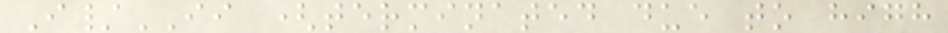I/II (terminated due to high
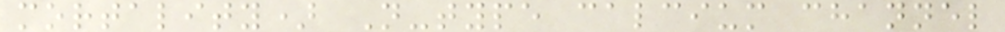mortality) N-type calcium channel
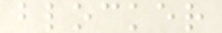blocker
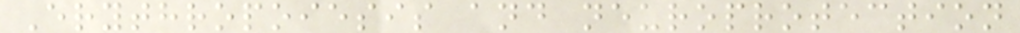Erythropoiesis and neuroprotection
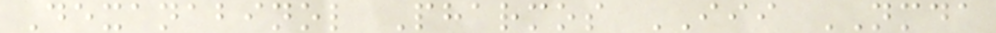Dexanabinol Pharmos III NMDA
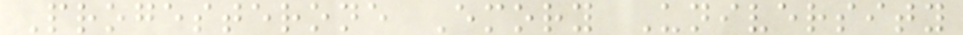Progesterone Emory University
